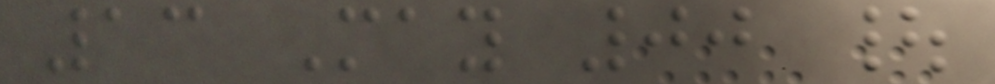13 May 00 |
